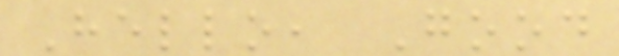Hello, Good
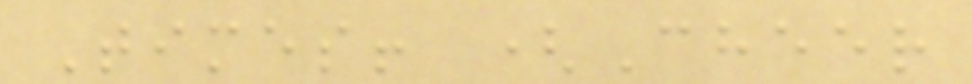Times! (Cheer
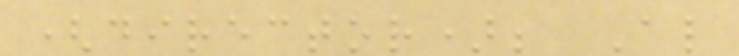(director); Al
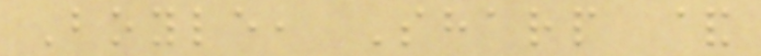Boyle, Sharp &
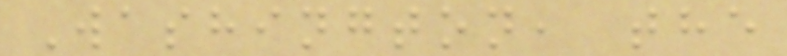Washington, the
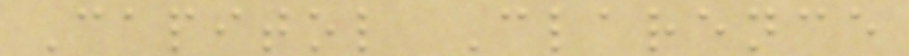Capitol Clarence
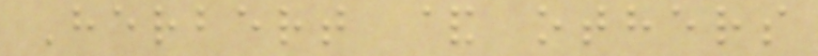Herbert & others
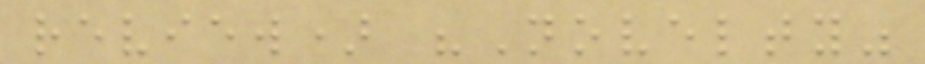review) "Novelty"
